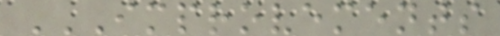IMPROVEMENTS
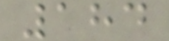184
